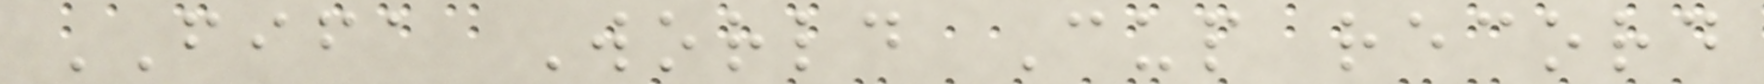FIFA World Cup record
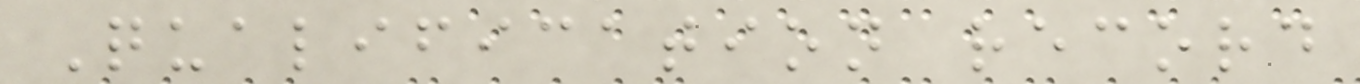Qualification record
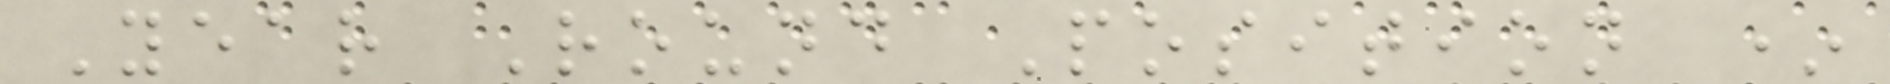Year Round Position *
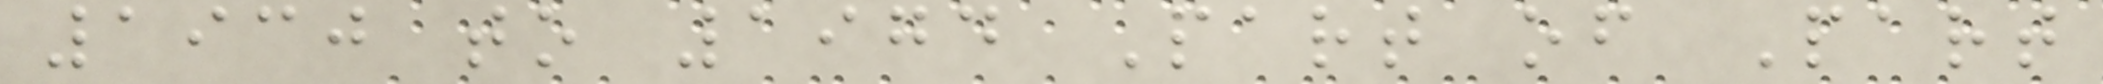1930 to 1974 Part of Part
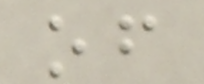of
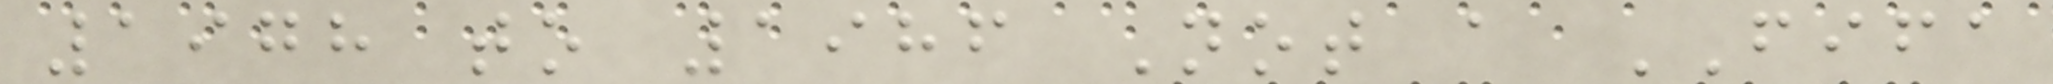1978 to 1986 Not a FIFA
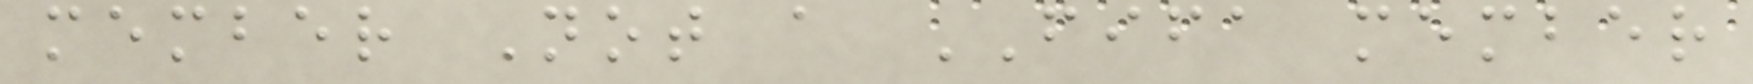member Not a FIFA member
